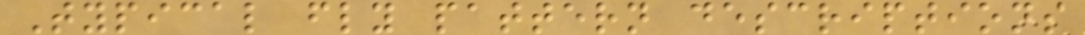Typical fly pattern descriptions
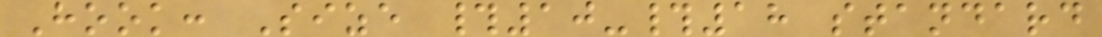Hook: Size #10-#18 standard
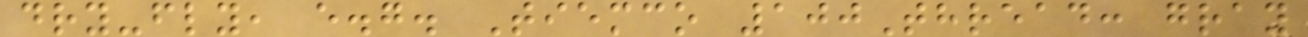dry-fly, e.g. Tiemco 100Thread: gray
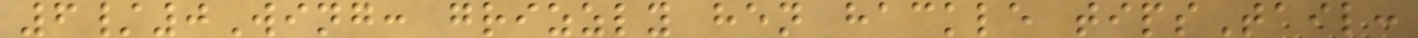6/0Wing: grizzly hen hackle tipsTail:
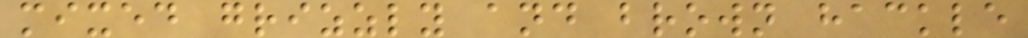mixed grizzly and brown hackle
